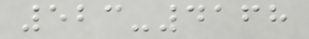523-4168
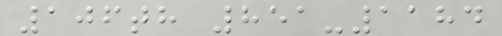106th 851-1184
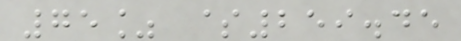75% $259.45
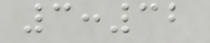3:32
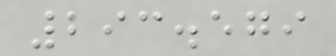293.579
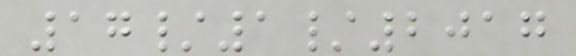17/1/2017
